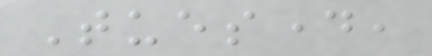Tuesday,
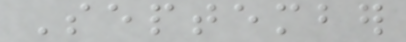September
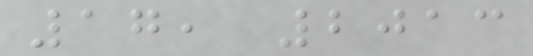17, 2013
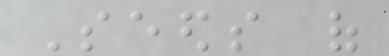Seeds of
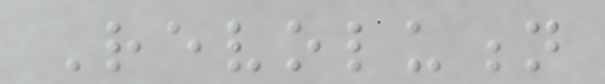Revolution
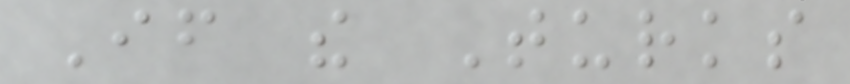If the Turks
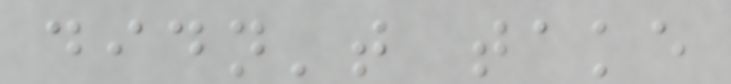didn't take
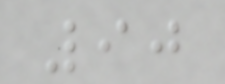90
